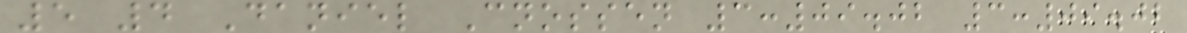5 4 Daniel Cnossen 3:09.02 3:09.02
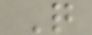Q
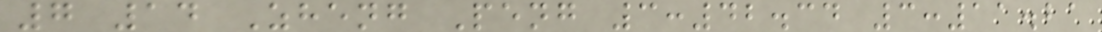7 14 Zheng Peng 3:42.34 3:11.21
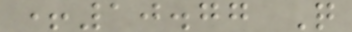+10.77 Q
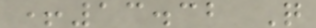+13.32 Q
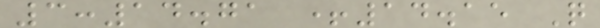3:14.71 +14.15 Q
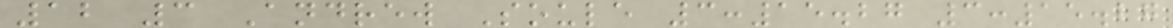12 3 Andrew Soule 3:15.27 3:15.27
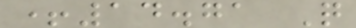+14.71 Q
